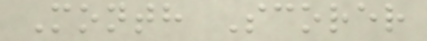Month Scorer
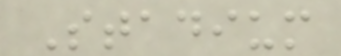Stadium
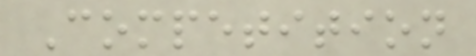Competition
